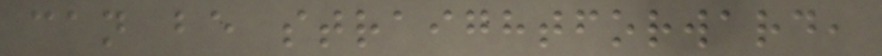can be straightforward,
